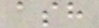ash
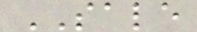SALE
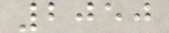2050
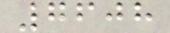7608
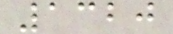1320
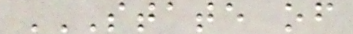STATE OF
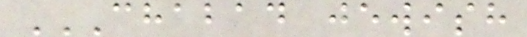CHABAD JEWISH
